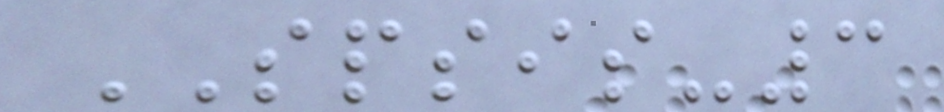SPSIS-3
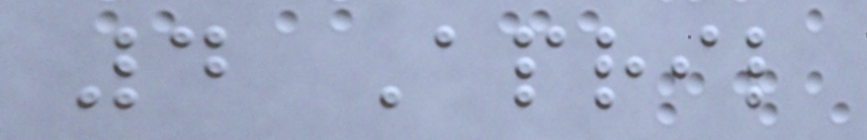4 April
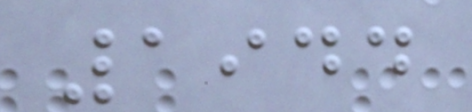1944
